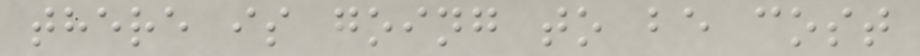there is going to be cost
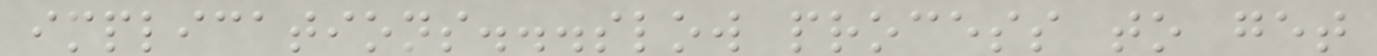implications...slow process to get
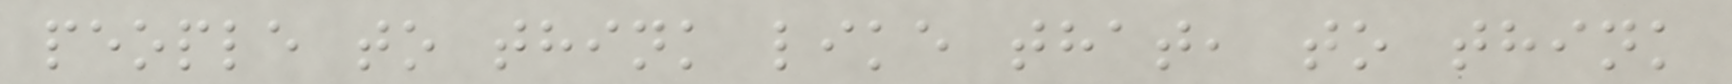people to think like that, to think
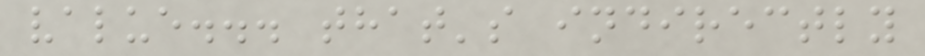value... that's indirectly
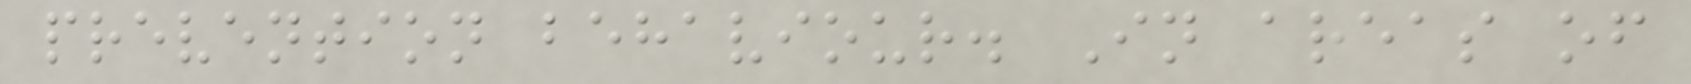prevention behaviour. In areas of
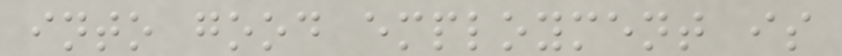into good employment is
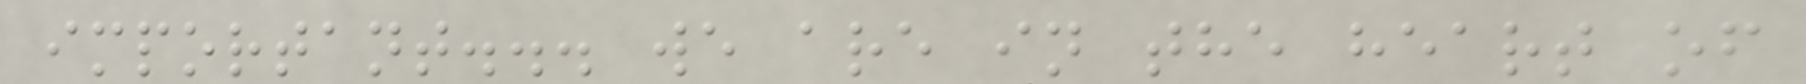important... we are in the heart of
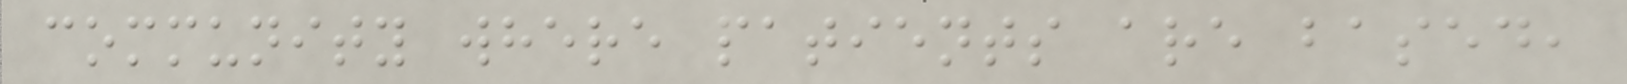community where patients are based,
